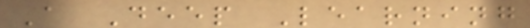A Deep Learning
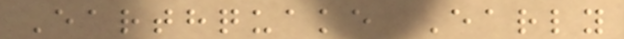Earthquake Early
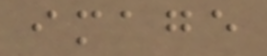image
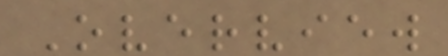Overview
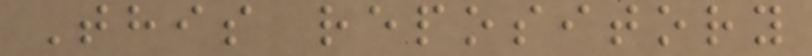This repository
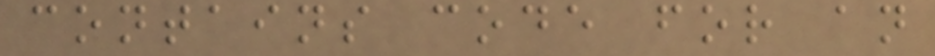contains code for an
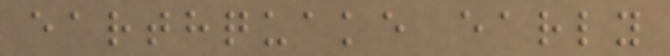earthquake early
